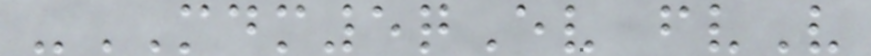-MDM5qEv fvV
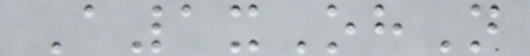A1xOhN
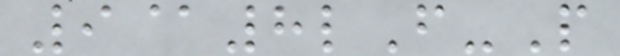9@8lF-P
